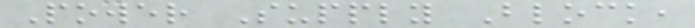Power Supply Block,
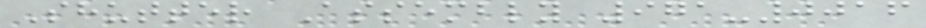Shutter Assembly 971-0016
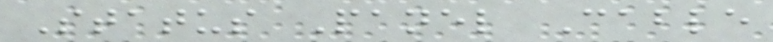Status Panel Cable
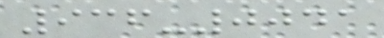936-0041
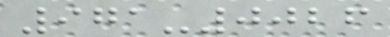971-0026
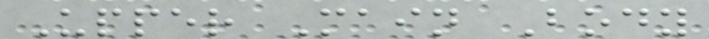Upper Main Body
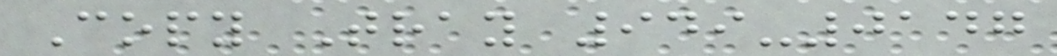Copy Tray 949-0147
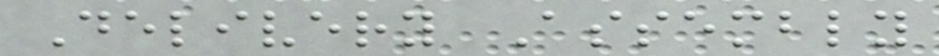Delivery Assembly
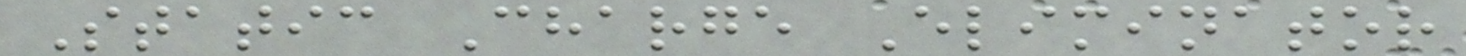Static Charge Eliminator
